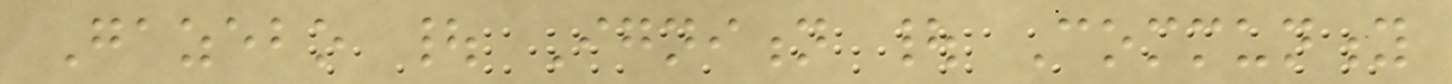Gazebo | Ignition | Community
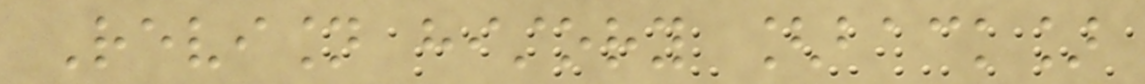Revision history [back]
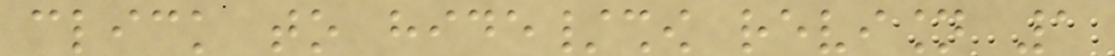click to hide/show revision 1
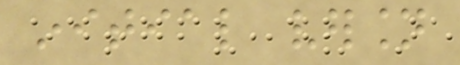initial version
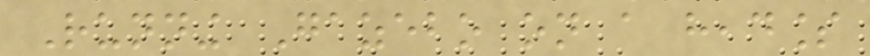Running Gazebo on a headless
